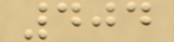404
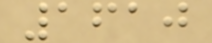1610
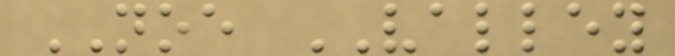NOE VALLEY
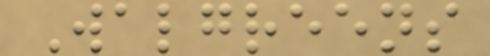Walgreens
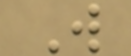W
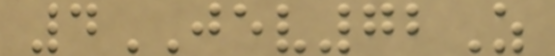4JEV72Z
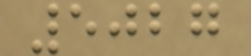5027
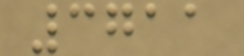3711
